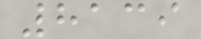8139
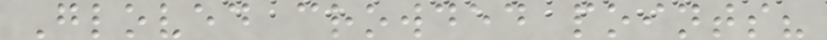Gloved crowded points?
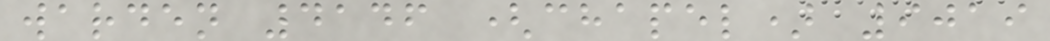warden 4146 (chapel) 9019
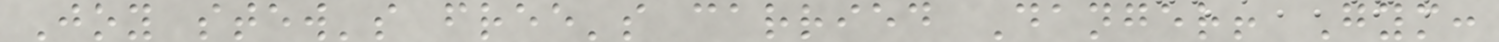Joy stew's free's carried Danger! Gym:
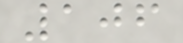106
